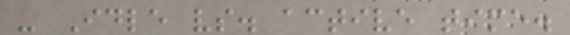- Idle vs. active time.
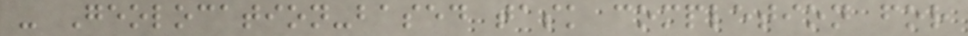- Geolocation-based task completion for
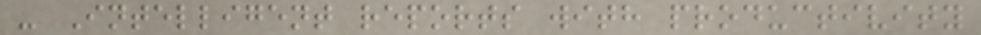- Intelligent reports with productivity
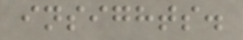insights.
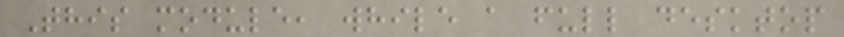This module, while a full desktop
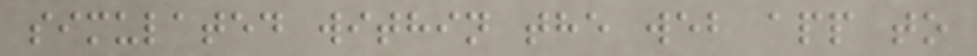simulated within the web app to
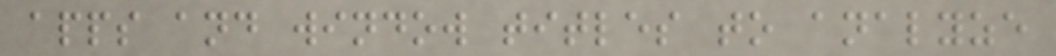apps and window titles to analyze
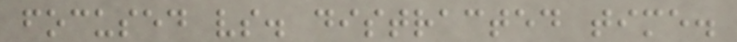focused vs. distracted time.
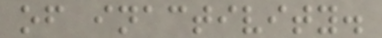of inactivity.
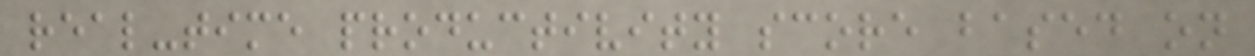real-time productivity score based on
